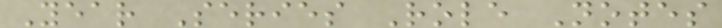Year Series Role Notes
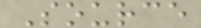Source
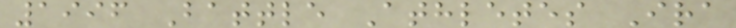1996 Battle Athletes Ira
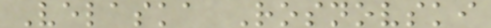Velaska Rosnovski
